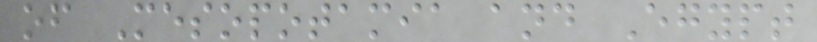of Mesopotamia and Egypt
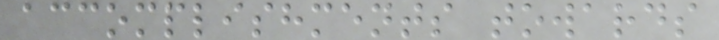accomplishments towards
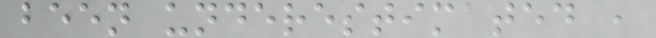been underestimated ,
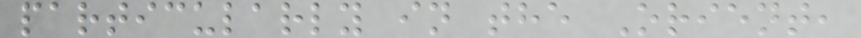particularly in the Orient,
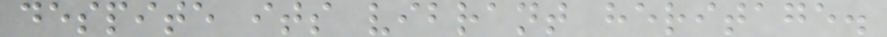despite its vibrant heritage.
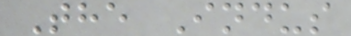The Indus
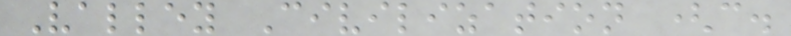Valley Civilization (c.
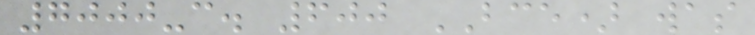7000-c. 600 BCE) was
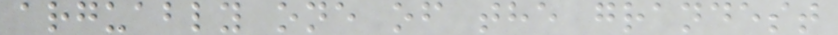arguably one of the grandest
